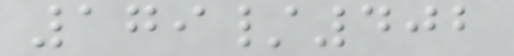179/402
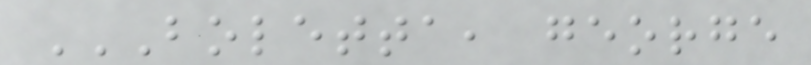BOLETTA, GEORGE
